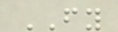FY
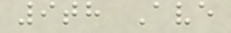9th Ave
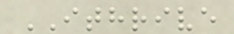ITHRIVE
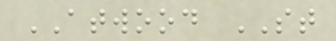ATWOOD ST
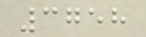3758
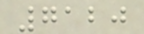7120
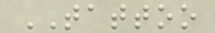TATTOO
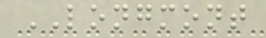LONGMONT
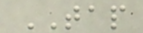TAP
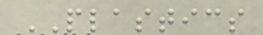PLASTICS
